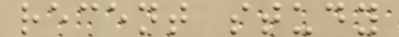recent study
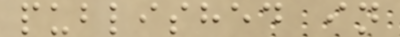published in
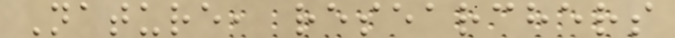Nature, researchers
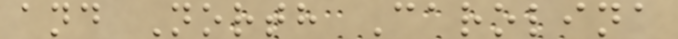and North Carolina
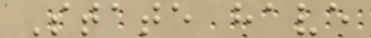State have
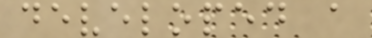developed a
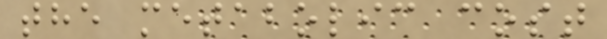the metabolic cost
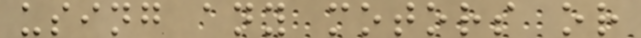using any motors or
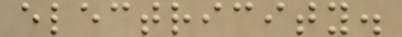electricity.
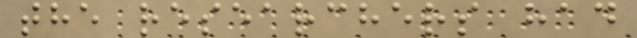the researchers had
